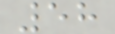58
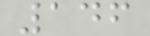146
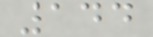144
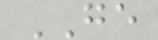GE
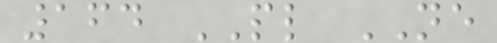164 PL NE
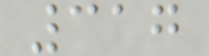317
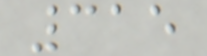315
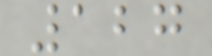127
